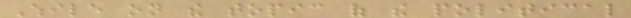While on the topic of the political
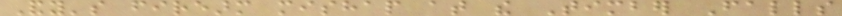Andy's firearm mishap at the Timber Falls
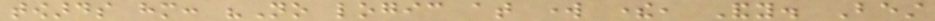towards him: "No logic at work there, Andy. Best
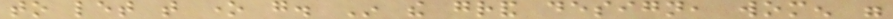to let that one go. In the grand design, women were
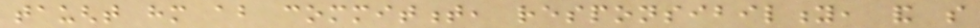taught him about commitment, responsibility, and so
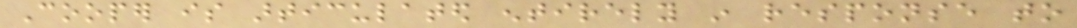Cooper is articulated entirely in response to
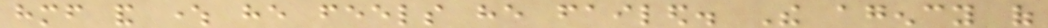himself and where he feels he failed. The agency of
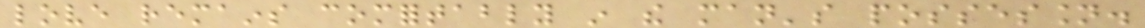love remains comfortably in the man's possession.
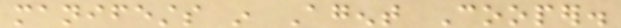manifests in Agent Cooper.
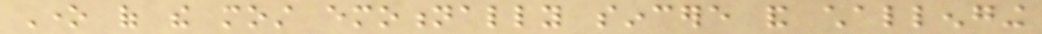One of the most emotionally sincere and challenging
